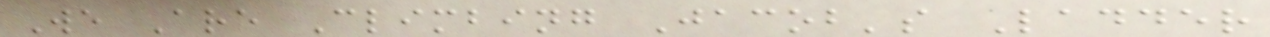We Are Climbing Jacob's Ladder
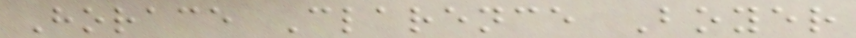Horace Clarence Boyer
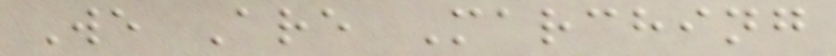We Are Marching
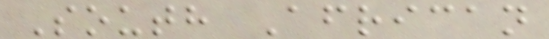South African
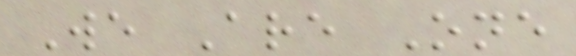We Are One
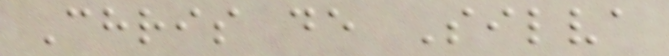Chris de Silva
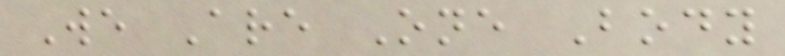We Are One Body
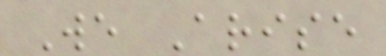We Arise
